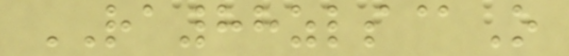RA88zls@O
